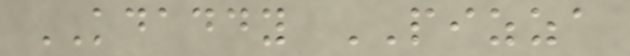KDADDY PIZZA
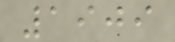1909
